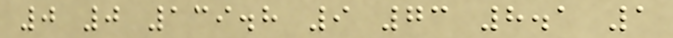0 0 139.8 9 73 8.1 1
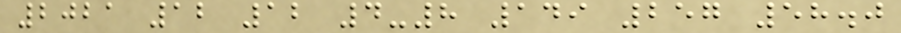2021 12 12 4-8 149 257 58.0
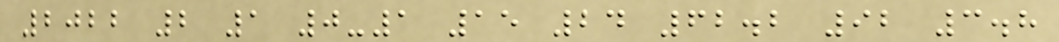2022 2 1 0-1 15 24 62.2 92 3.8
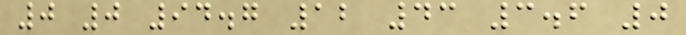0 0 94.7 12 43 3.6 0
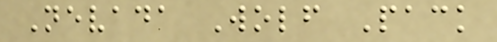Nevada Wolf Pack
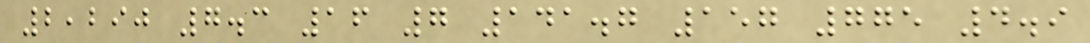2,290 7.3 16 7 141.7 157 775 4.9
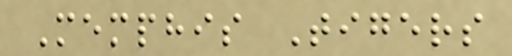Memphis Tigers
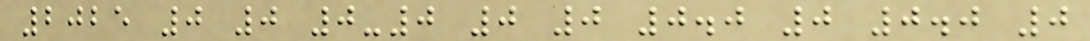2025 0 0 0-0 0 0 0.0 0 0.0 0
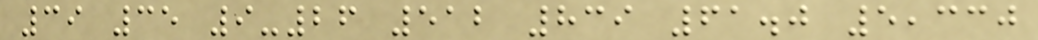39 35 9-26 512 839 61.0 5,330
